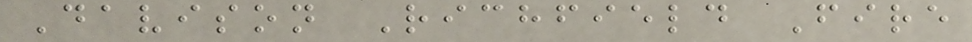Davison Richfield Fire
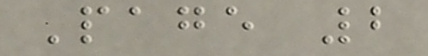Page 2
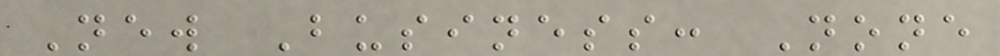New Business: None
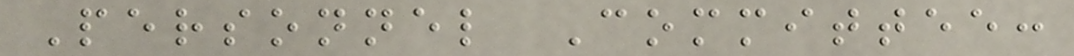Personnel Committee:
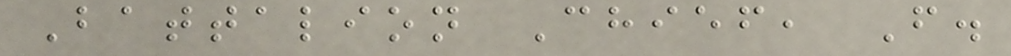Battalion Chief, F.
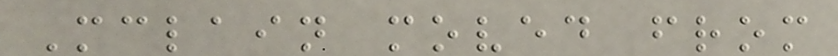Mclain moved from
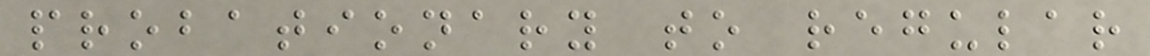probationary to regular
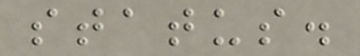status.
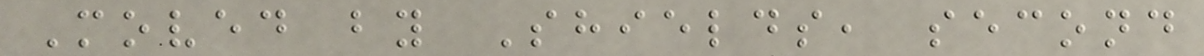Moved by Shields, second
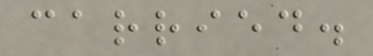carried.
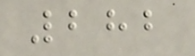282
